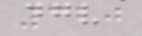320
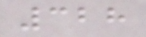328
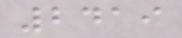2419
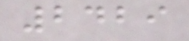2429
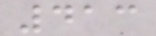413
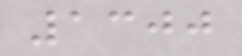1300
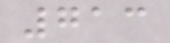713
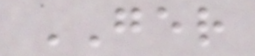GER
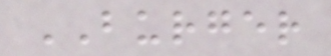BURGER
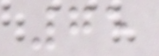75
